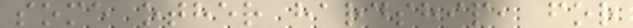some other hardship, for
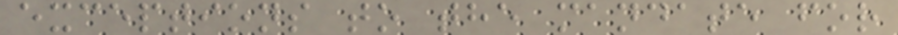exceptions to the mandate for
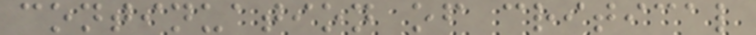continuation of critical
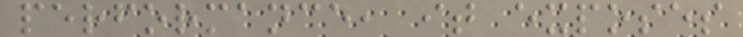performance, it exposes
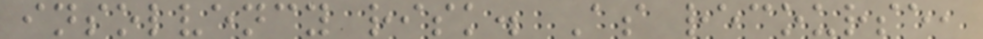insolvency risk. As recourse,
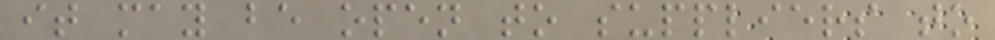it may be open to suppliers to
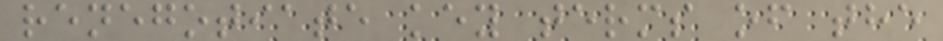renegotiate key terms of the
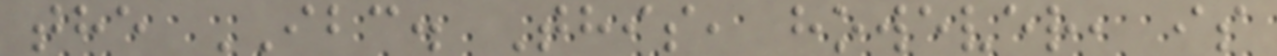the IBC. This, however, is
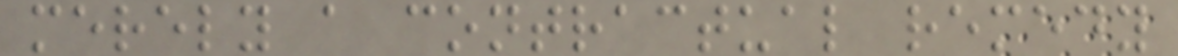merely a contractual remedy
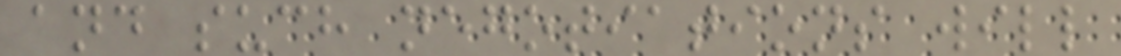and such negotiations will
